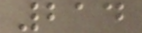214
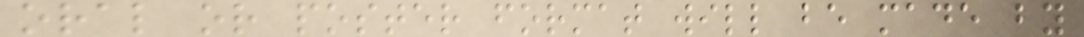oral or poster format will be made by
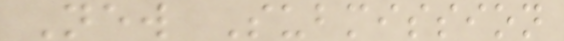New Submission
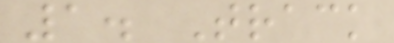1. Track
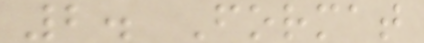2. Format
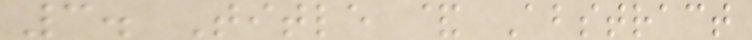3. Title & Abstract
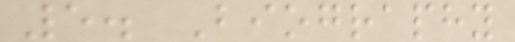5. Biography
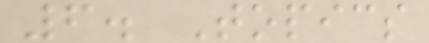6. Topics
